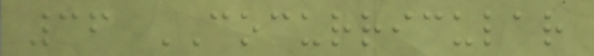36 COCURRICULAR
